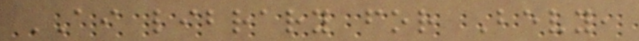AI library for Bevy,
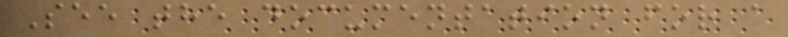See the documentation for a
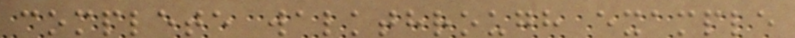complete walkthrough example
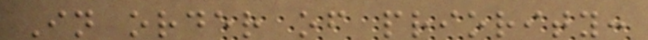In order of priority:
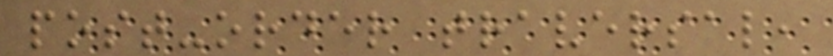post-order traversal,
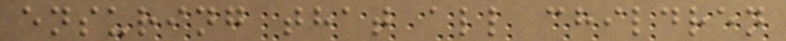ensuring that all children
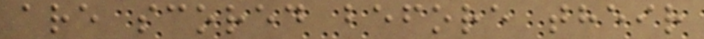are scored before their
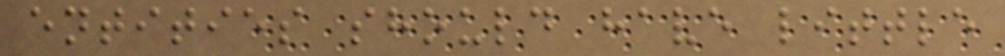entities should have little
